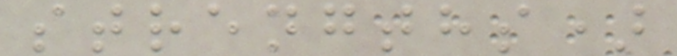strengths)
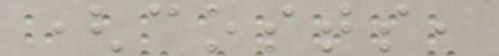(costs,
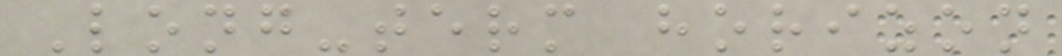Long-term horizon
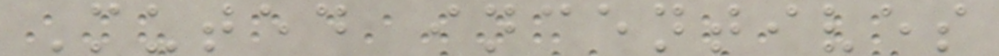Muted incentives
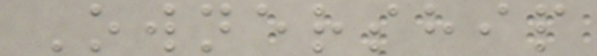Ownership
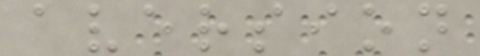aversion
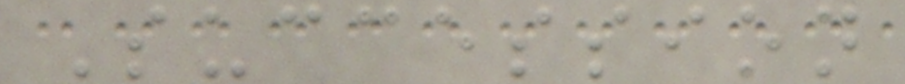Succession
